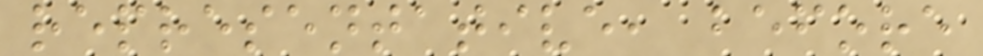representative, before
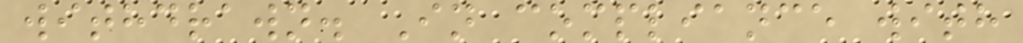withdrawn. In compliance with
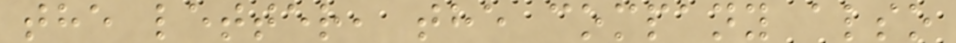the letter, the company also
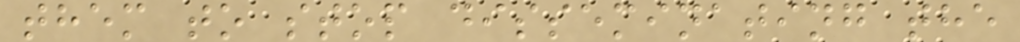them to stop disseminating the
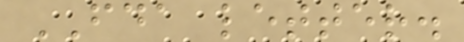FDA letter.
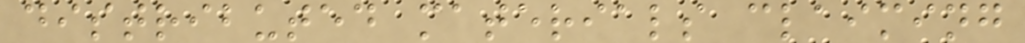distributed materials claiming
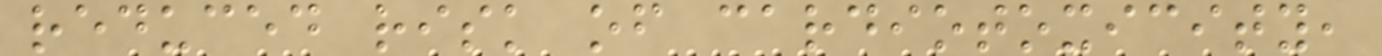reduced risk of cardiotoxicity,
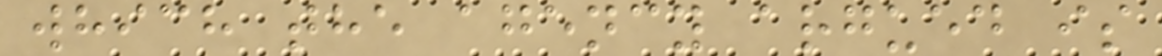which the agency argued is
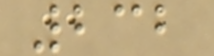232
